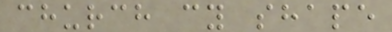church cy shape
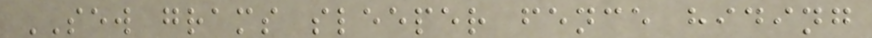SEW grams sleeper fence hiding
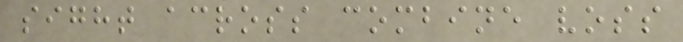sight across combine voss
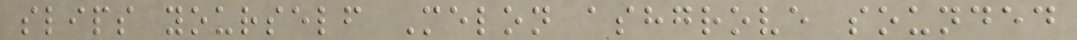slips yourself Melon ashgrove sounded
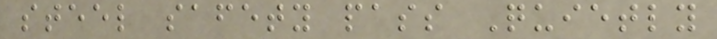steel safety pass Quietly
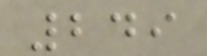249
